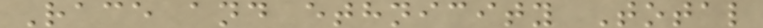Race and ethnicity Total
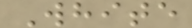White
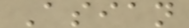Asian
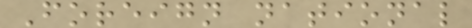Foreign national
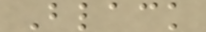Black
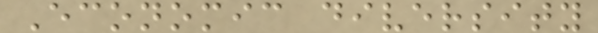Economic diversity
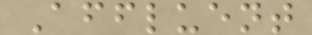Affluent
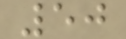50
